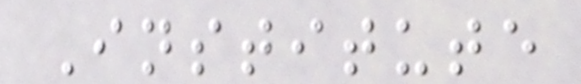Institute
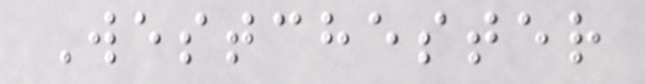Westchester
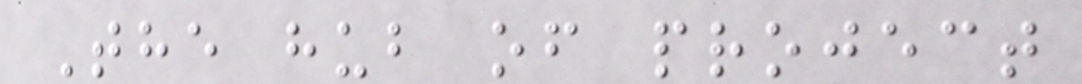The hub of project
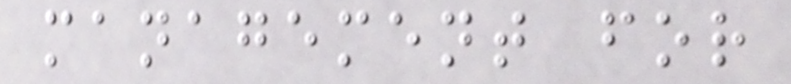management for
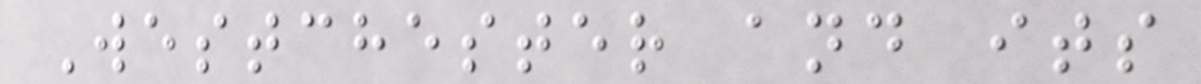Westchester and its
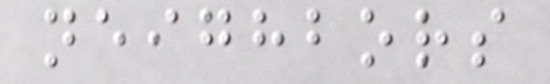neighbors
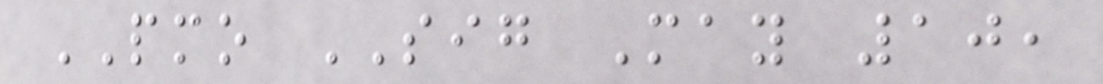PMO SIG May 10,
